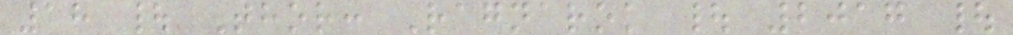18 | Thor: Ragnarok | 2017 |
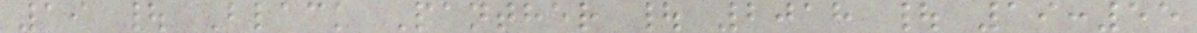19 | Black Panther | 2018 | 19:55
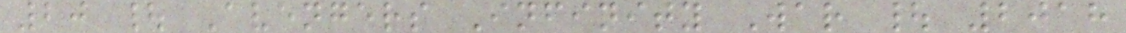20 | Avengers Infinity War | 2018
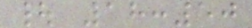| 18:50
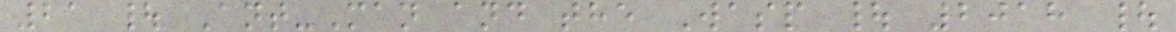21 | Ant-Man and the Wasp | 2018 |
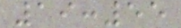19:55
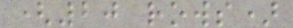(20 rows)
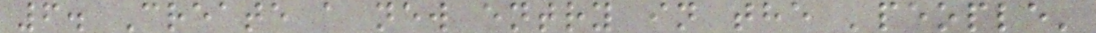6. Create a new entry in the 'people'
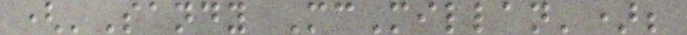('Sandy McMillan');
